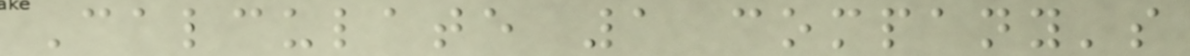Calculate 1 company's
